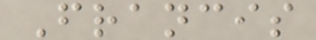Francis
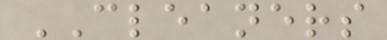CLEANERS
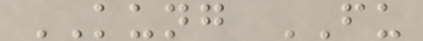KUNG FU
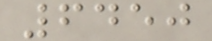6450
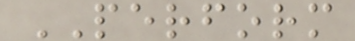PERFORM
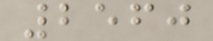2560
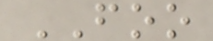FOO
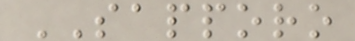SAPPORO
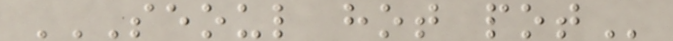SEOUL HOT POT
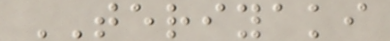TERIYAKI
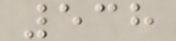538
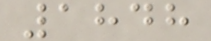1848
